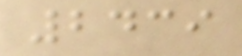2439
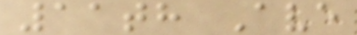11th Ave
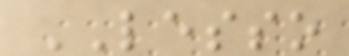LESSO
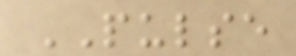PULSE
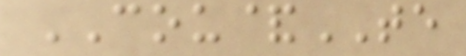COU&TE
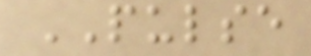PULSE
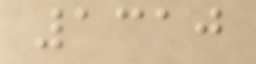1310
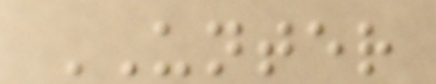UNTER
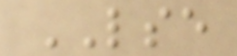LSE
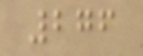276
